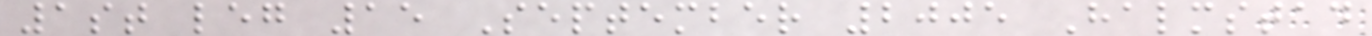1st leg 15 September 2005 Halmstad
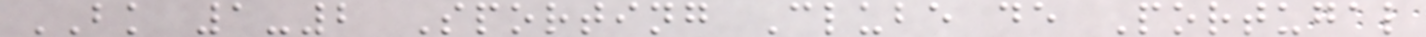BK 1-2 Sporting Clube de Portugal
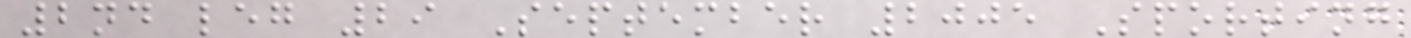2nd leg 29 September 2005 Sporting
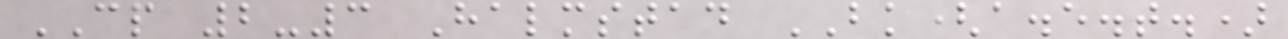CP 2-3 Halmstad BK(a.e.t.)
